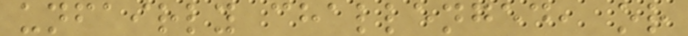unfairly challenged, or
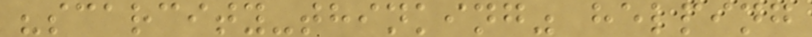"scarcity-thinking" helping
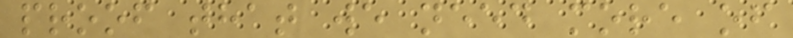proof that we need more of
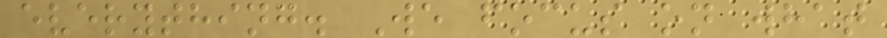everything. We focus on what
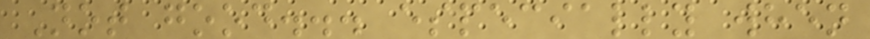Not good... especially when
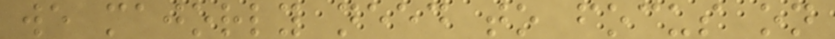we majorly need to focus on
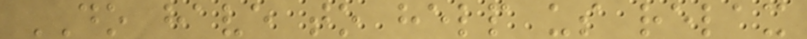DO have to help us relax
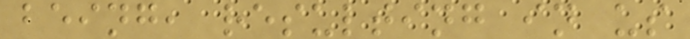being, resulting in us
